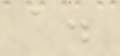a.
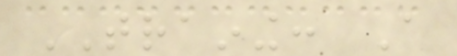TRAINING: A
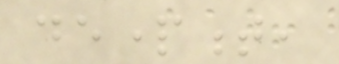department,
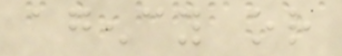agency or
